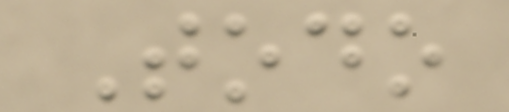Todo
